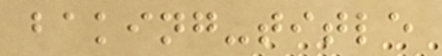baking-title
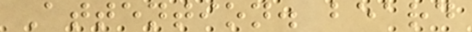Attention. beard
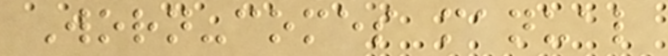Worn-comes manual
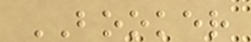BOOKER
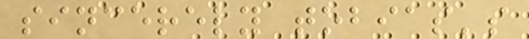sincerely tobias's
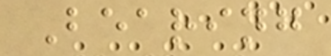Bearing
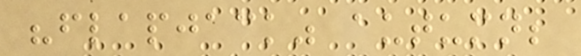"flapjack" autumn;
